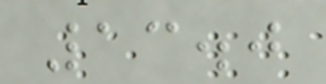13.0
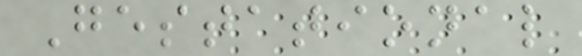Gestational
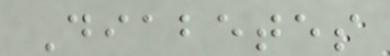Diabetes
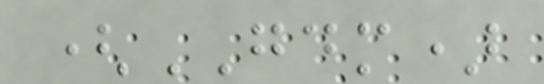(GDM)
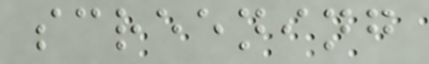screening
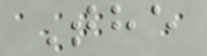The
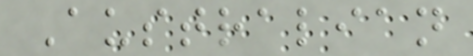Australian
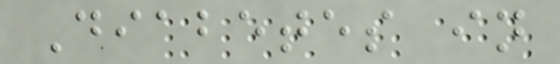Diabetes in
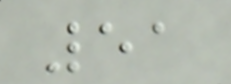51
